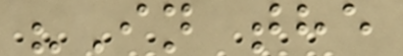"In the
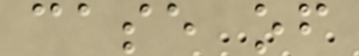case of
